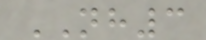NH3
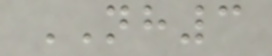NH3
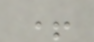+
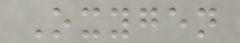Oxygen
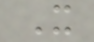X
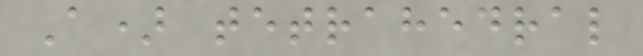A) tetrahedral
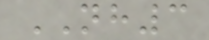NH3
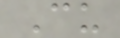Cu
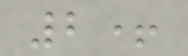2+
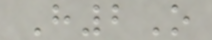H2O
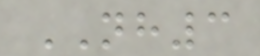NH3
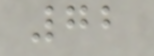72
